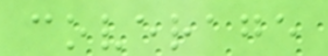coverage
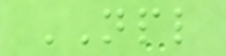NPL
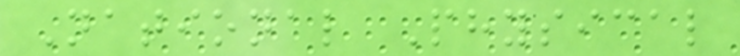National Physical
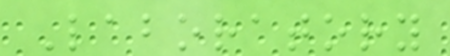Laboratory
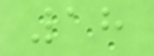18
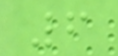6
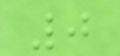0
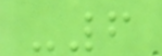-6
